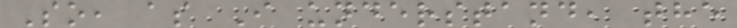So, as I understand, the
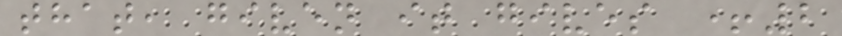that, given it gives +2
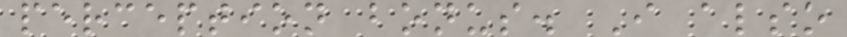perception bonus. I also
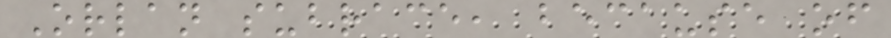Orlan subrace, because of
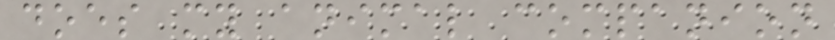does my animal companion
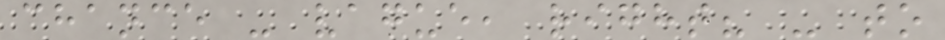chance - vague, right? - to
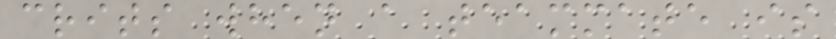crits when a teammate is
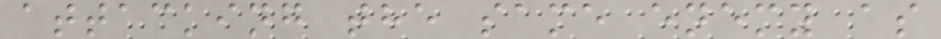attacking the same enemy as
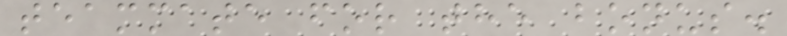teammate for the bonus.
